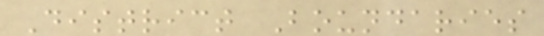District Boundaries
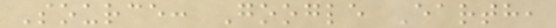Source: Google Earth,
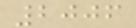2006
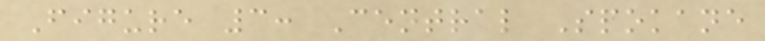Figure 3: Central Spokane
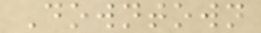Downtown
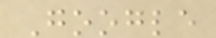Google
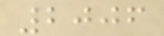2006
